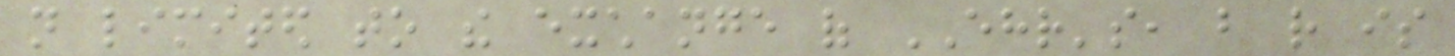not limited to the exchange of EHR's, but rather is
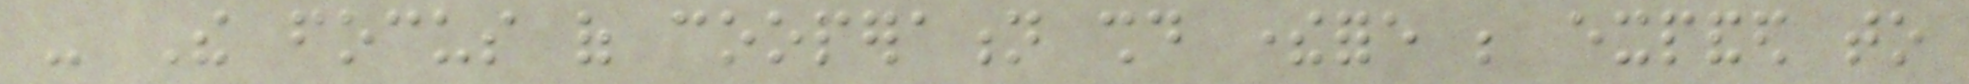- The focus of cooperation should therefore be expanded to
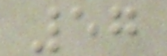57
